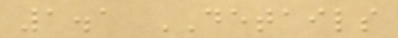1.1 DETAILS
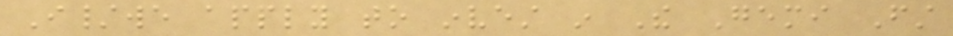I/we apply to invest in The Gemi First
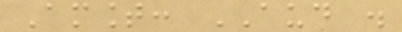Amount: AUD .
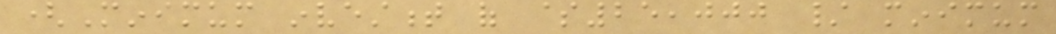(Minimum investment of $25,000 / minimum
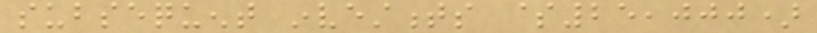subsequent investments $25,000)
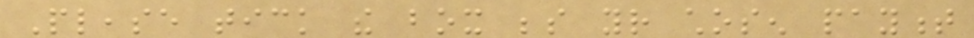Please tick the box beside your chosen payment
